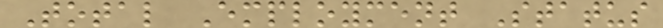Total Employment Status
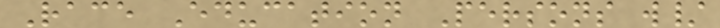Race Education Persons w/
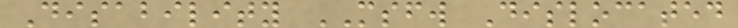Disability MSFW Dislocated
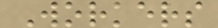Workers
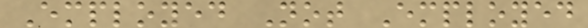Employed Not Employed
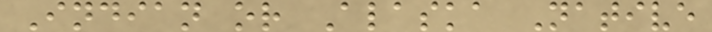Indian or Alaska Native
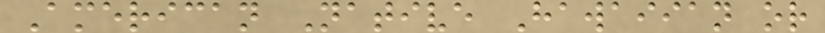American Native Hawaiian or
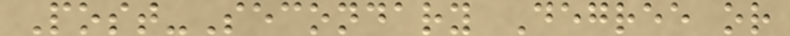Post-Secondary Degree or
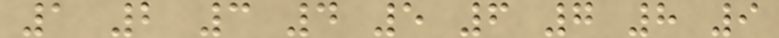1 2 3 4 5 6 7 8 9
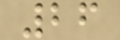26
